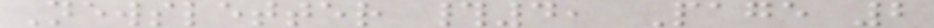Newsletter #4, Page 2
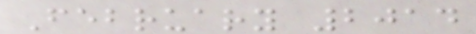February 2014
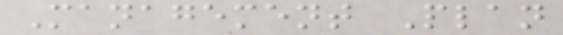Management Plan
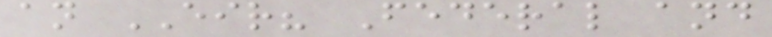an EIR? Federal and
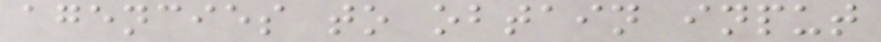agencies to obtain input
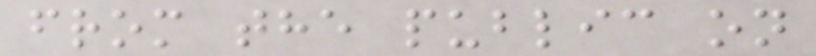from the public on
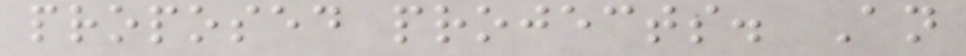proposed projects. An
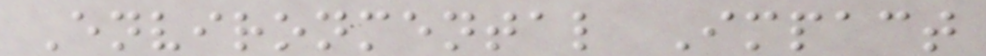Environmental Impact
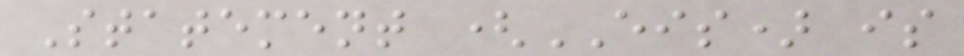Statement (EIS) is
